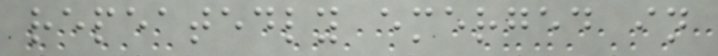repeatedly emerged in
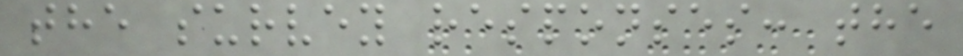the survey responses: the
